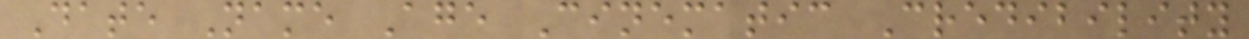Date Name Age Cinematic Credibility
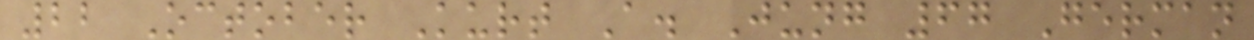22 October Kurt A. Jung 67 German
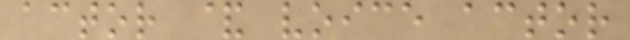actor & voice actor
